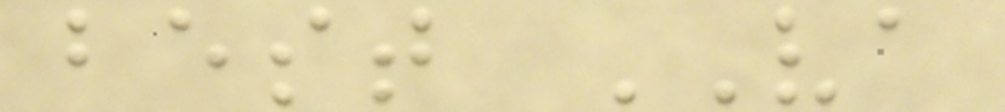best VA
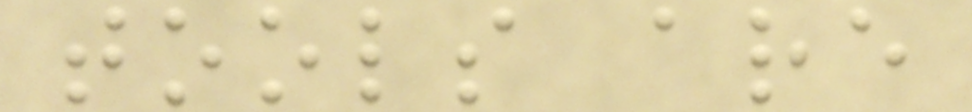tools are
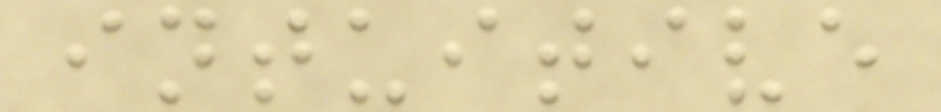intuitive
